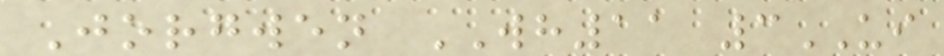Jorgwen WH11 3UI
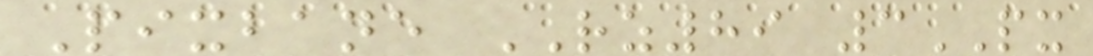Pixbane RZ89 3PX
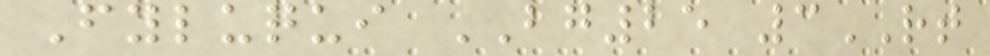Fyluqui BG25 3RT
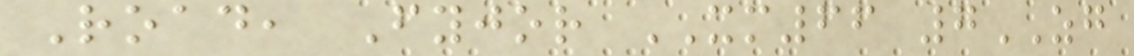Road, Fyjor XM66 7ZG
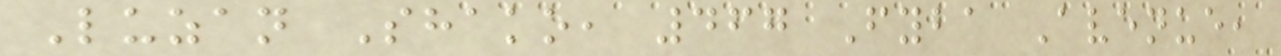Luzan Shako, 467 Fyba Avenue,
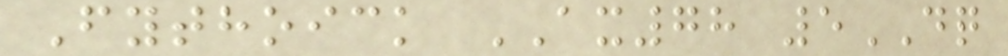Fythoick AX78 5DQ
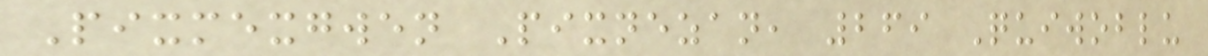Pixmexgwen Pixnezan, 269 Quiwoblu
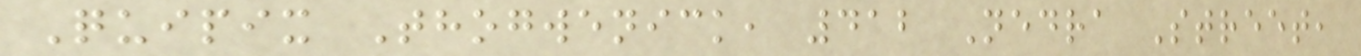Quipix Thogwenick, 412 Nedra Street,
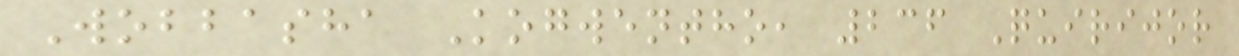Wobbasha Kogwentho, 236 Quirijor
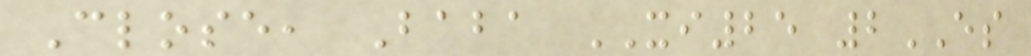Close, Baba XI25 2ES
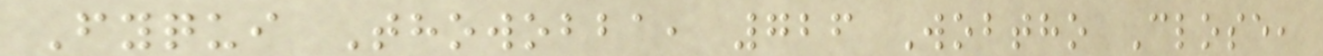Fyqui Thowobba, 726 Wobtho Close,
